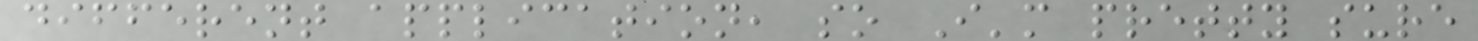different application, so I'm pretty sure
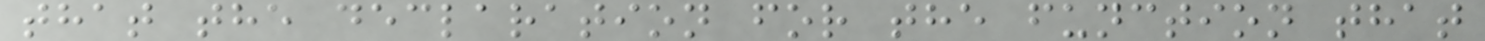that the declaration for the function that
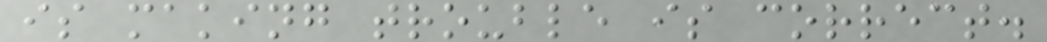is making trouble is correct.
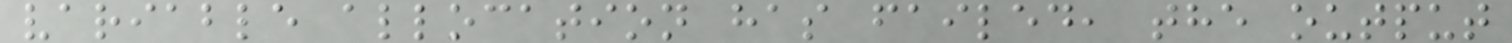variable allocation has failed, the output
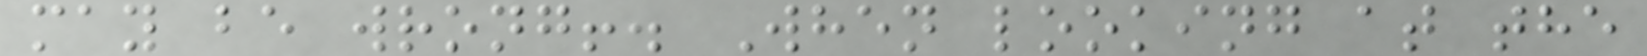may be wrong!. When looking at the
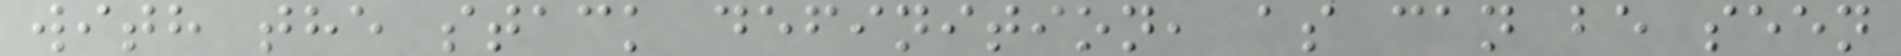with the stack definition, as can be seen
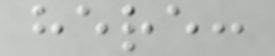here:
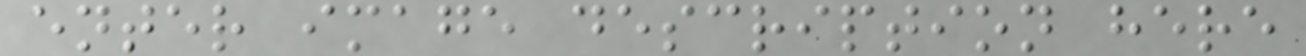enter image description here
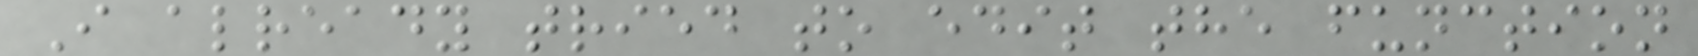I already tried to edit the function
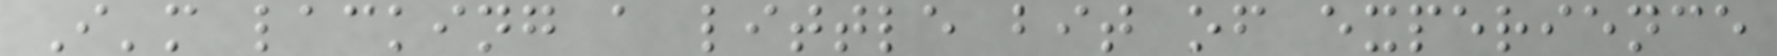I'm lacking a little bit of experience
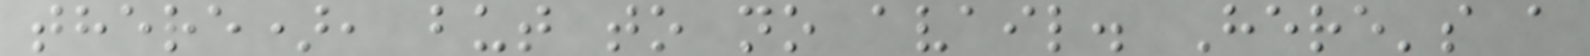there), but to no avail. Here's a
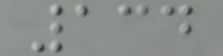134
